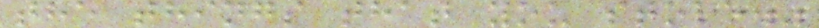the things that you stole."
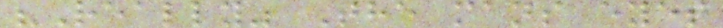"Really" The mans eyes
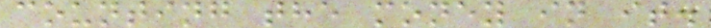counting the money in it.
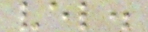vel.
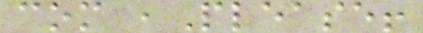com ,Please!
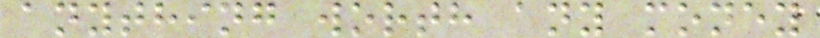anything worth any money
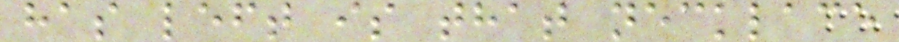has left is that necklace
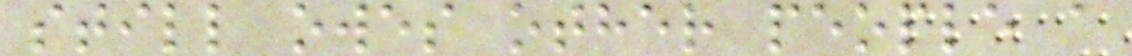still owes other people a
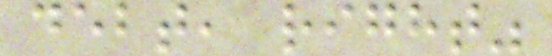debt, right"
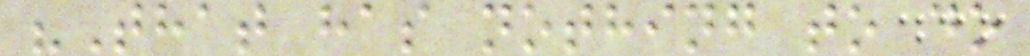"That has nothing to do
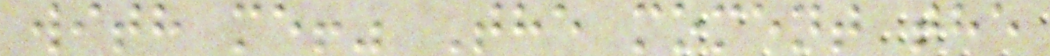with me!" The moment the
